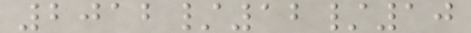2012/12/10
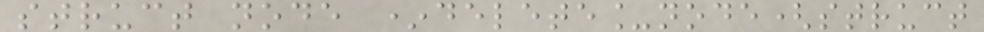struct node *delete_node(struct
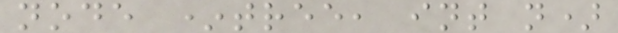node *tree, int n)
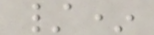/*
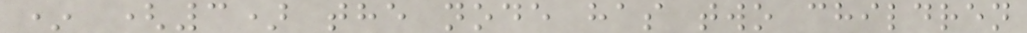* (3) the node has two children
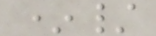*/
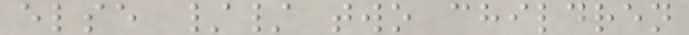else // two children
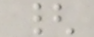{
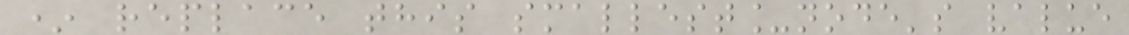* replace this smallest_node's value
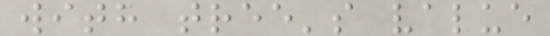with tree's value
